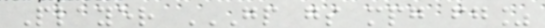Player GP GS MPG FG%
